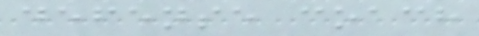defense coach
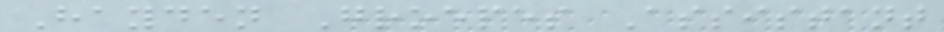Hayden Groepes Assistant
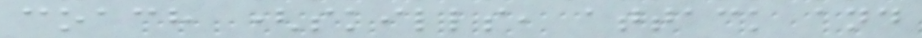coach (skills, attack and
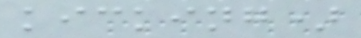kicking)
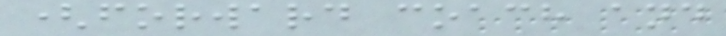(forward coach and
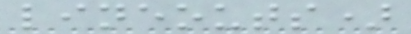lineouts)
